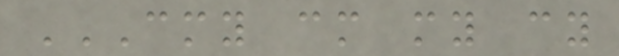CMY CM MY CY
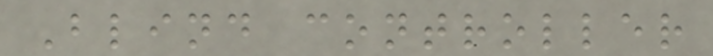Blind controller
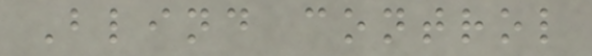Blind control
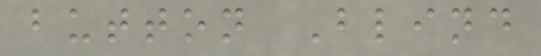button Blind
